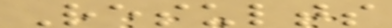Results
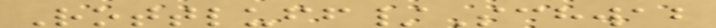Rottluff/Schwab
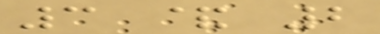3 & 2
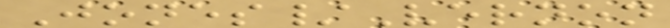Jones/Vernon
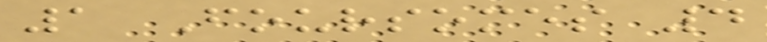1 Foursomes 4
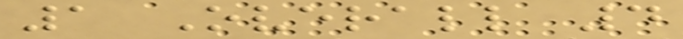1 Overall 4
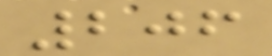206
